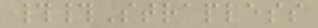##Strapless
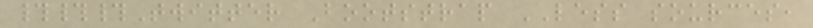###Twitter Bootstrap LESS sources,
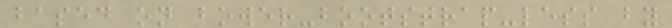based on bower-bootstrap-less by
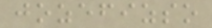jozefizso
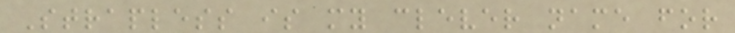Strapless is my clever name for
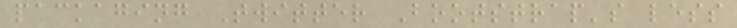packaging Twitter Bootstrap's less
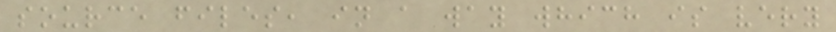source files, in a way which is very
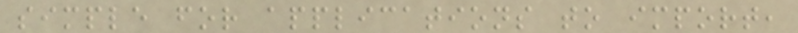simple for applications to import,
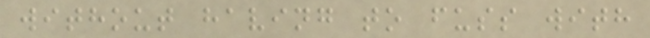without having to fuss with
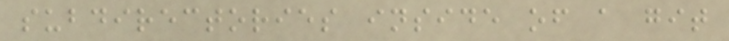subdirectories inside of a git
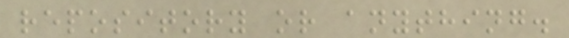repository or anything.
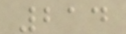214
